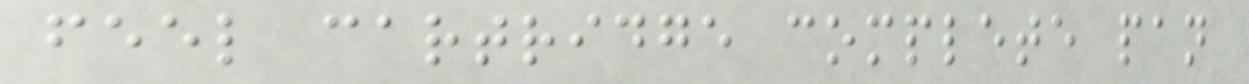feel cartridge complete pan
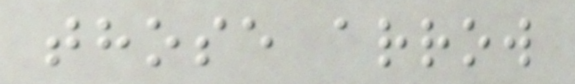those arrow
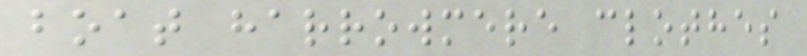boat harrowmere clothes
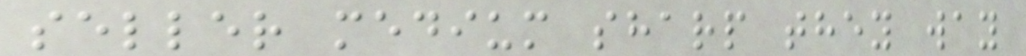seller medium sharp they way
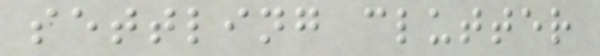settling clutter
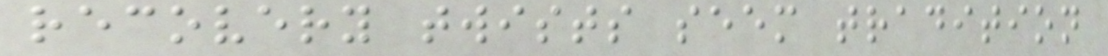recovery twists seem tradition
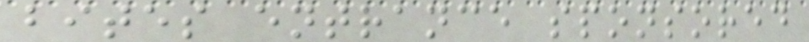bites entrance sponsored
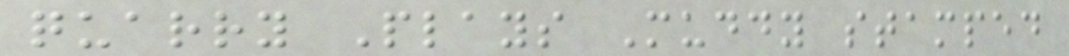quarry Plays Muddy stamped
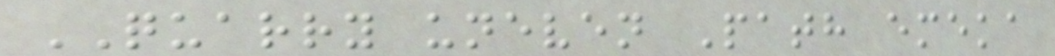QUARRY uneven Path emeka
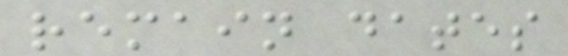remain dates
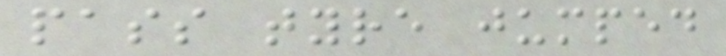pass tyre jumped
